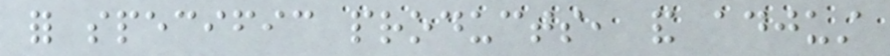for specific products, and adjust
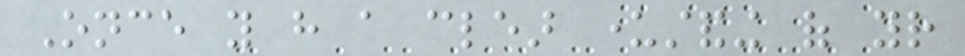Once you have a clear understanding of your
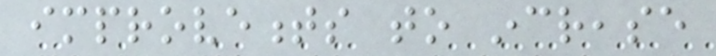improvements to increase
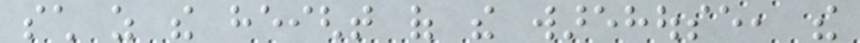such as the height of the warehouse, the
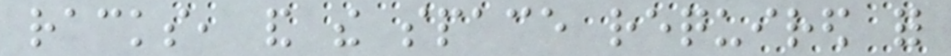racks, and the space required for
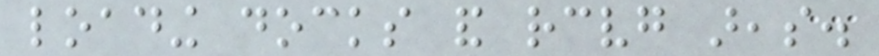loading docks and receiving areas.
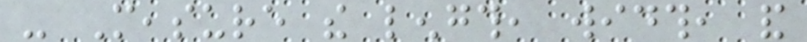- Measure the length, width, and
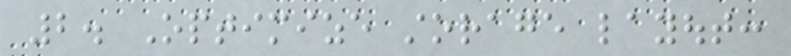2. Optimize storage layout:
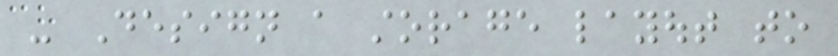- Design a storage layout to
